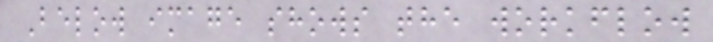Below image shows the workflow
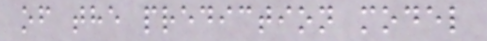of the prediction model
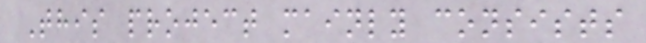This project mainly consists
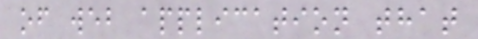of web application that
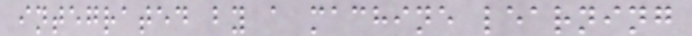integrated by a machine learning
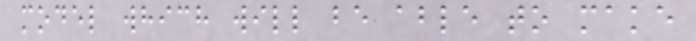model which will be able to make
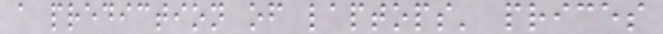a prediction of laptops' prices
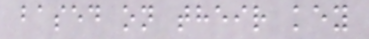based on their key
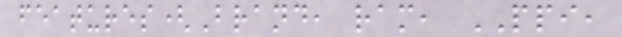features(Brand, ram, PPI,
